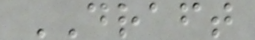DRAFT
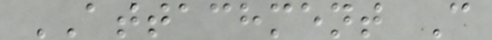ATTACHMENT C
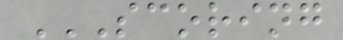SCORING
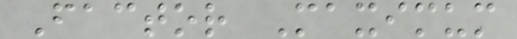Factor Maximum
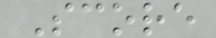Score
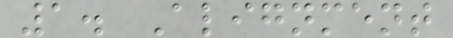1. Alignment
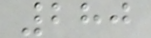280
